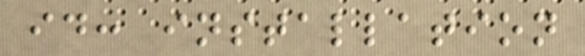id: installation
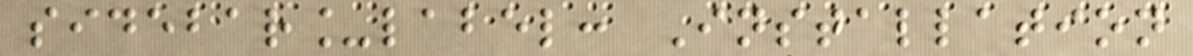sidebar_label: Installation
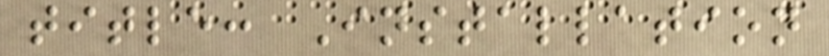title: Installation
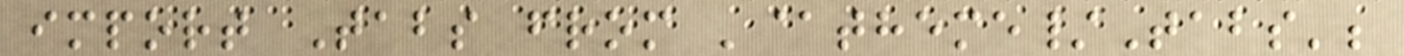import Tabs from '@theme/Tabs';
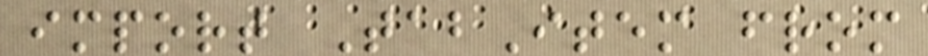import TabItem from
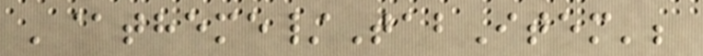'@theme/TabItem';
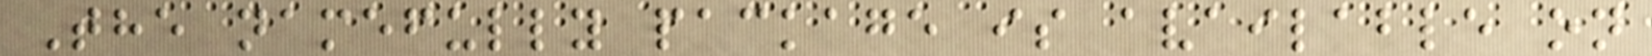The namefully package is available on
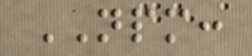NPM:
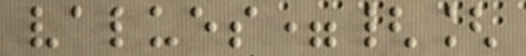values={[
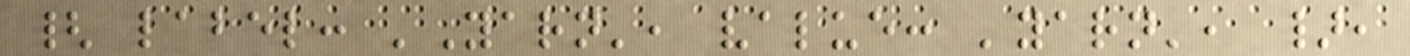{ label: 'Yarn', value: 'yarn', },
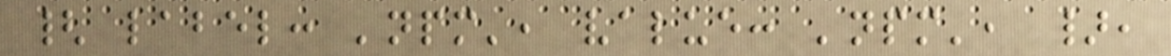{ label: 'npm', value: 'npm', },
